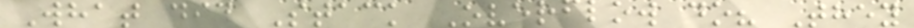What did Stack Overflow do? They
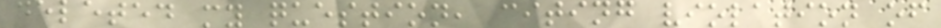deleted my question, citing violation of
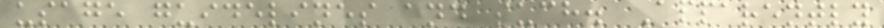usage guidelines and such. Apparently
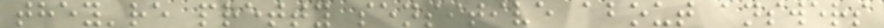they're pretty sensitive about answers
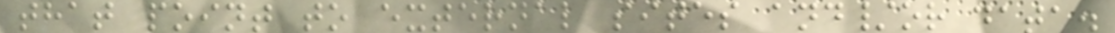that point to external sites and/or data.
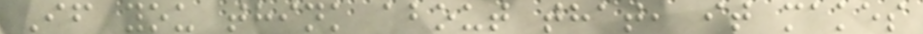If you think about that, it makes
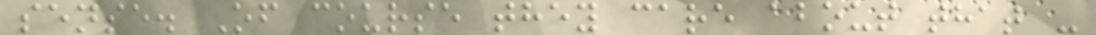sense. Of course they care about that -
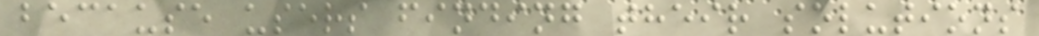because users finding their solutions
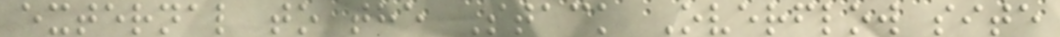external to the Stack Overflow site
